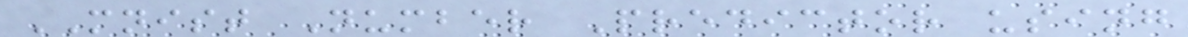MNIST Number Predictor using
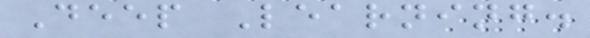Deep Learning.
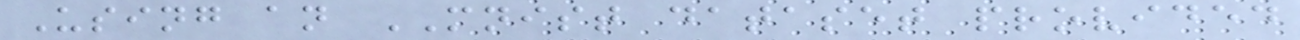Using an MNIST dataset provided
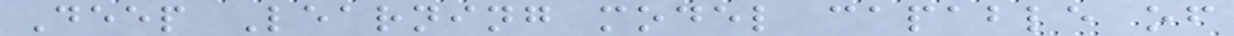Deep Learning model capable of
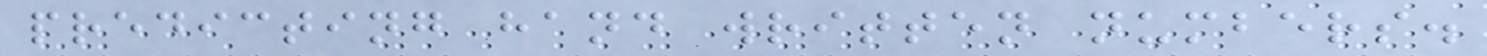predicting hand written numbers.
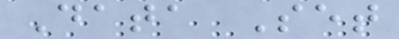Data Set
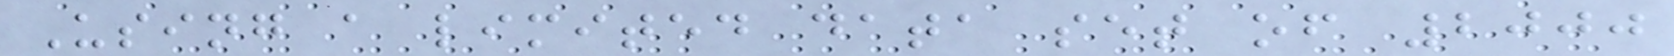Using a limited data set of 2000
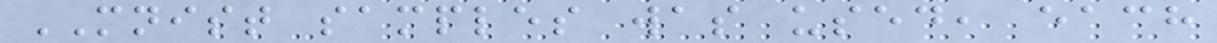MNIST samples was used, each
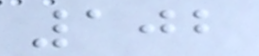102
